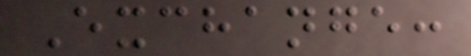Exchange:
